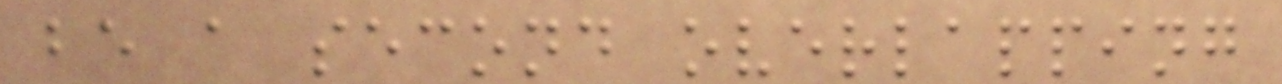be a second overlapping
